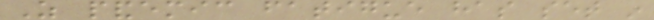As pandemic fatigue has set in
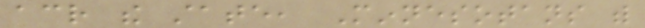across the state, Minnesotans with
